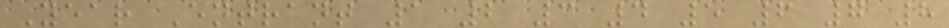Year Entrant 1 2 3 4 5 6 7 8
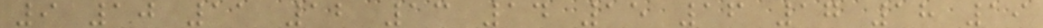9 10 11 12 13 14 15 16 17 18 19
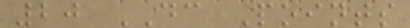20 DC Points
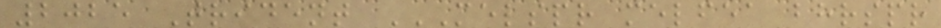2025 Trident MELSPR MELFEA BHRSPR
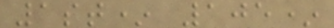1st* 105*
